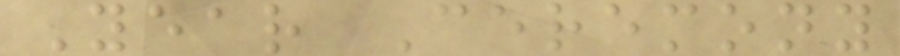Year Ceremony
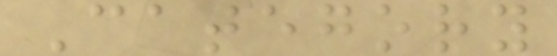Category
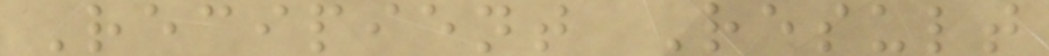Recipient Result
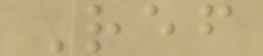Ref
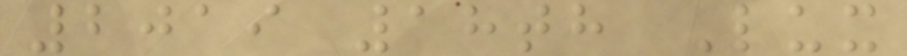2019 18th Lux
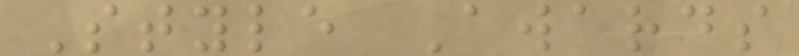Style Awards
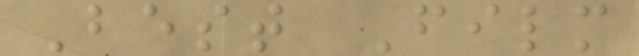Best Film
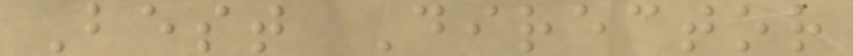Best Director
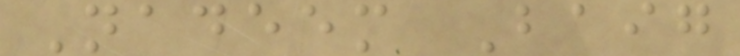Nadeem Baig
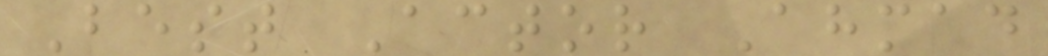Best Actor Ahmad
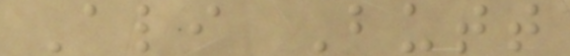Ali Butt
